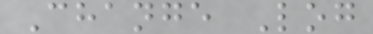Change Log
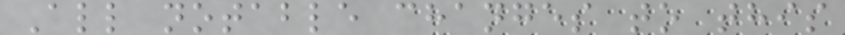All notable changes to this
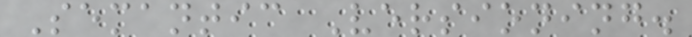Semantic Versioning.
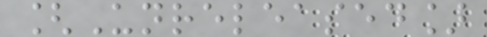[Unreleased]
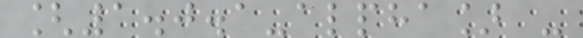[1.0.1-alpha] -
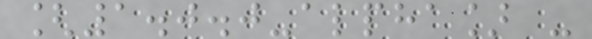[1.0.0-alpha] -
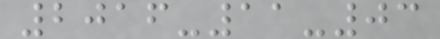2016-11-03
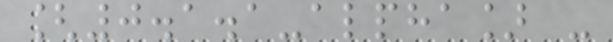[0.1.1-alpha] -
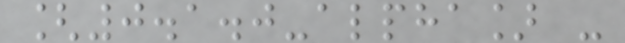[0.1.0-alpha] -
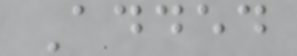Added
